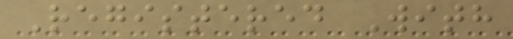Registered With
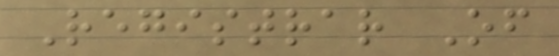Registrar Of
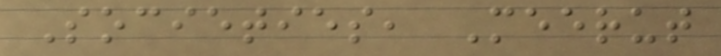Societies, Meerut
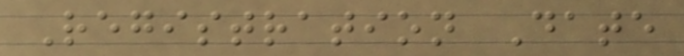Registration Date
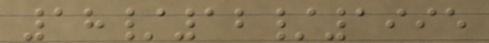18/12/1995
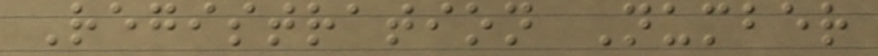Registration Number
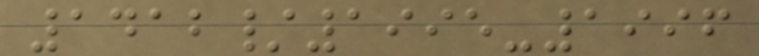1412/1995-1996
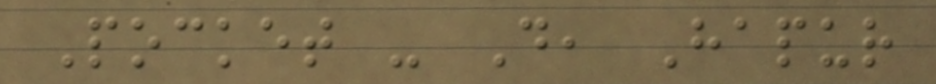Pocket - D, Hapur
